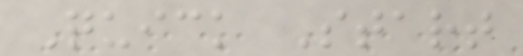Quick Start
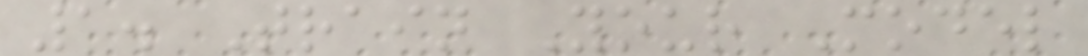1. Train Your Model
